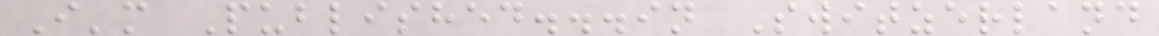I'm Published...in Switzerland
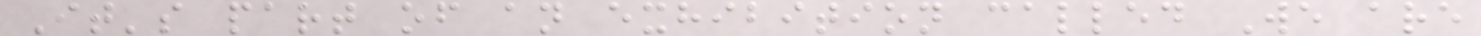It's part of an exhibition called We are
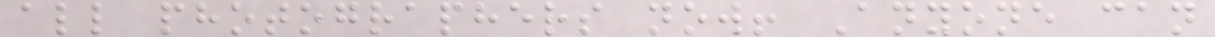all photographers now! Anyone can
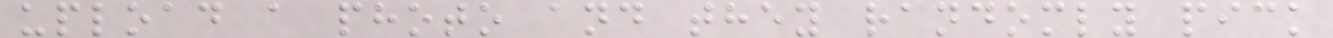upload a photo and they randomly pick
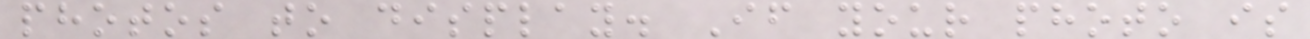photos to display. If your photo is
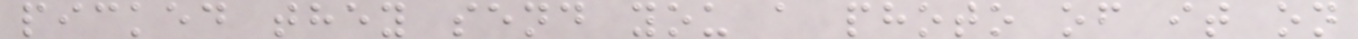picked they send you a photo of it on
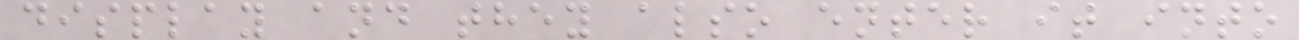display and they also enter it into
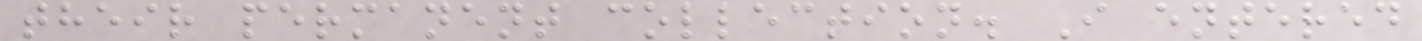their permanent collection. I entered
